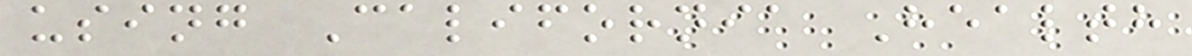using California Health
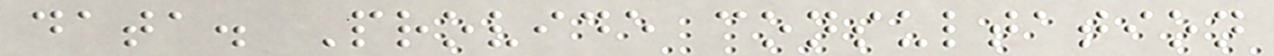data. Provide consultation
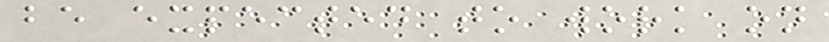be expected to work on
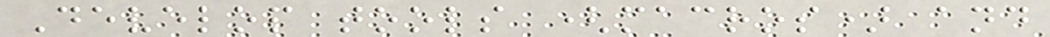Develop tools (macros) and
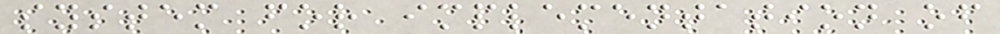system for implementation of
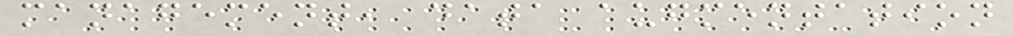management, data augmentation
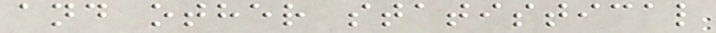and other statistical
